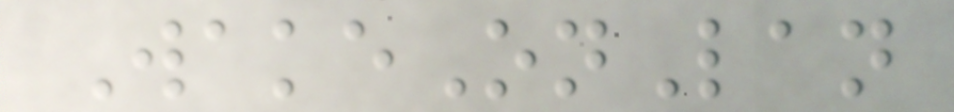WakeOnLan
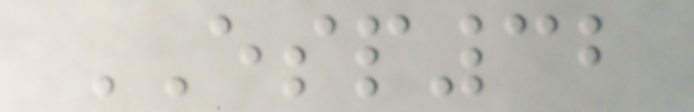ESP32
